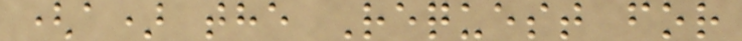(a) the Request for
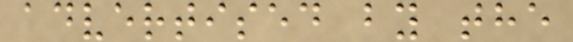advertised by the
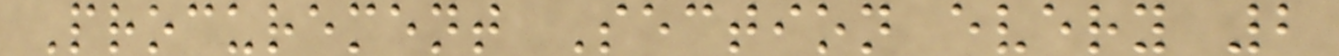Procurement Section every 2
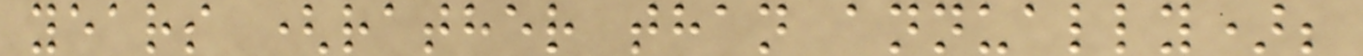years (rather than annually);
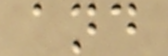and
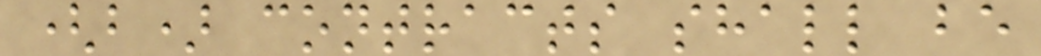(b) contracts shall be
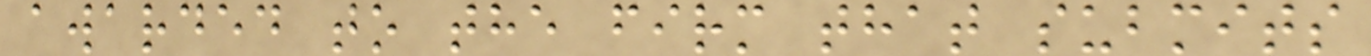awarded to the firm that submits
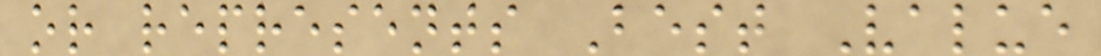or represents Best Value
